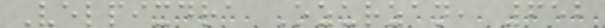Velpixdra Ozurzan, 652
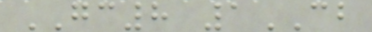GC8 1CB
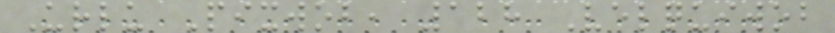Urlu Pixwob, 128 Velquiwob
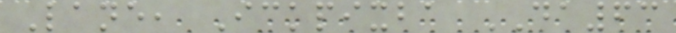Lane, Ickpixba DA63
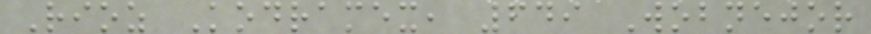Rioz Kodramex, 649 Wobnejor
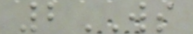2WS
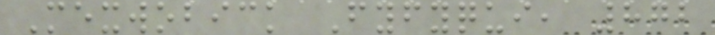Mexwobick Fyfyqui, 872
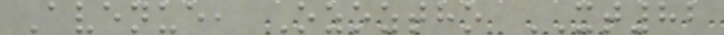Avenue, Ozoztho XT82
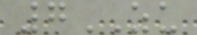7ZU
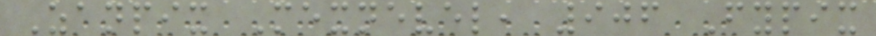Zanpix Mexnevel, 906 Fypix
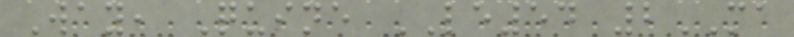Way, Quine LE54 2MA
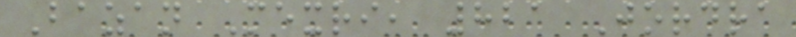Bazan Mexri, 821 Jordra
